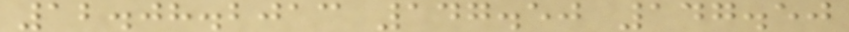12.08.2013 147.50 147.50
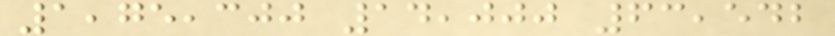1,75,300 14,000 63,542
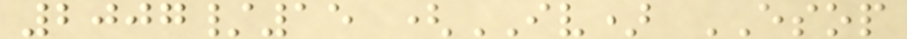2007/15 (IV) ESOP
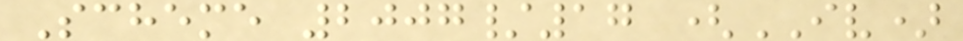Scheme 2007/17 (IV)
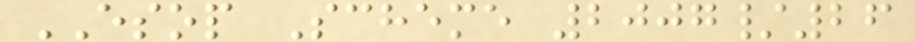ESOP Scheme 2007/26
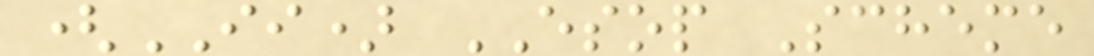(II) ESOP Scheme
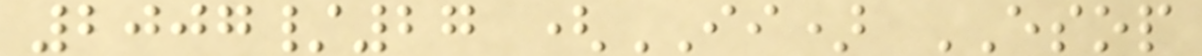2007/27 (II) ESOP
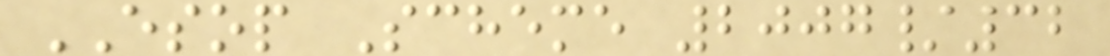ESOP Scheme 2007/32
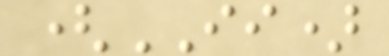(II)
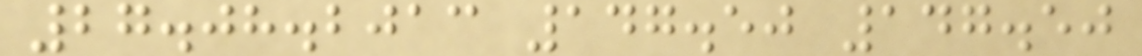27.08.2013 147.50 147.50
